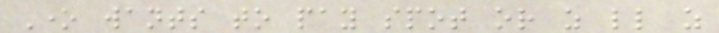One wants to pay spot or as little as
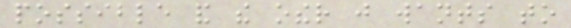possible and the other just wants to
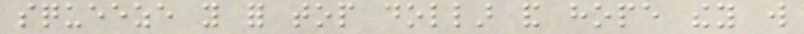squeeze you for top dollar and hope they will
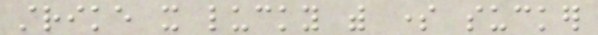strike it lucky with some sucker
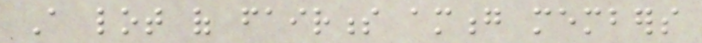A lot of fairness among members
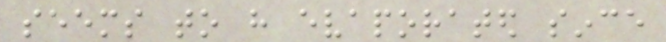seems to have evaporated since
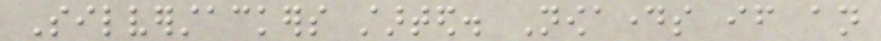Silverstackers started. Nowadays if an
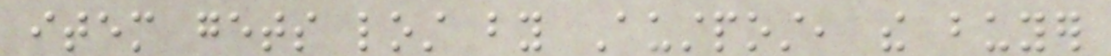item gets lost by Austpost, the buyer
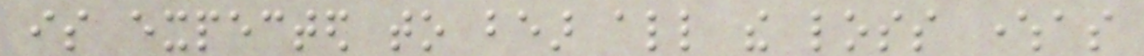is expected to bear all the loss whereas
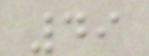49
